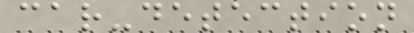car-detection
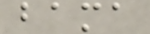bama
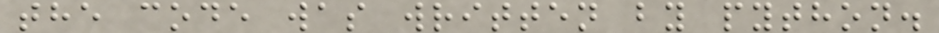the code was written by python.
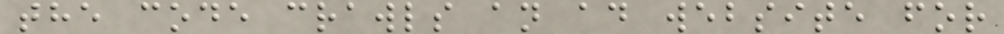the code crawls an ad website for
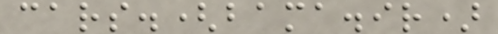cars.(bama.ir)
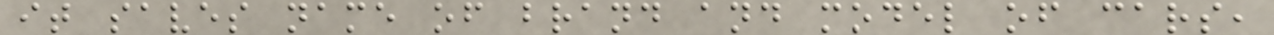it saves name of brand and model of cars,
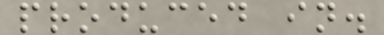produced in.
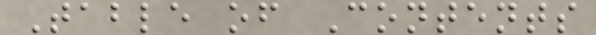Table of Contents
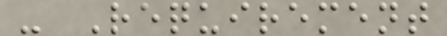- Requirement
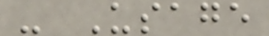- Usage
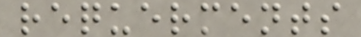requerments
